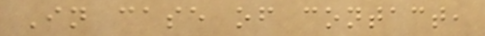In case of contact,
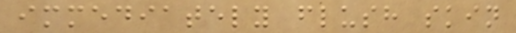immediately flush skin
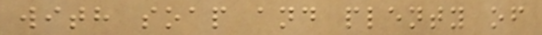with soap and plenty of
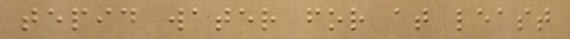tepid water for at least
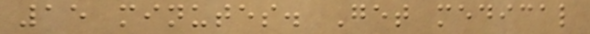15 minutes. Get medical
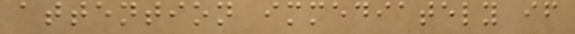attention immediately if
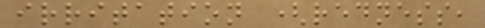irritation (redness,
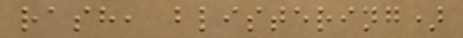rash, blistering)
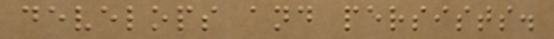develops and persists.
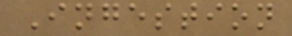Ingestion
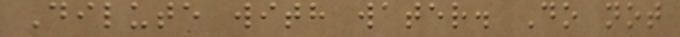Dilute with water. Do not
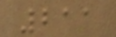211
